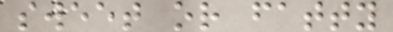sweet or fatty
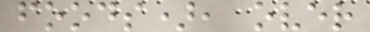foods), over
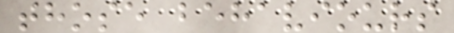those behaviours
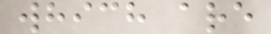which are
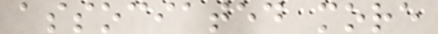associated more
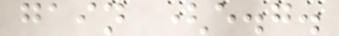gain (e.g.
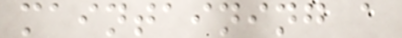maintaining a
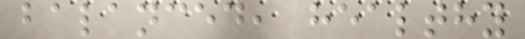balanced, healthy
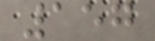157
